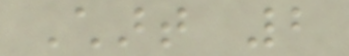Chart 2
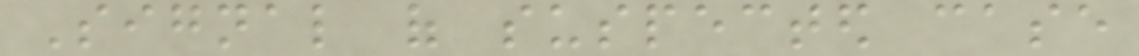Signal of suspected case
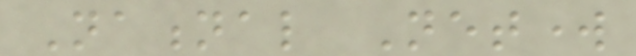National Network
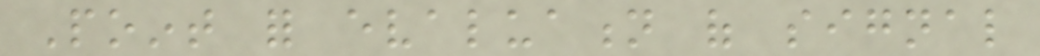Point for evaluation of signal
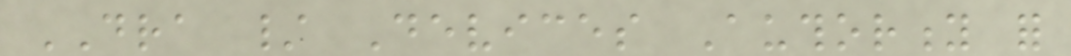DRA / Devices Authority for
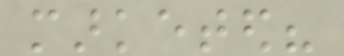marketed?
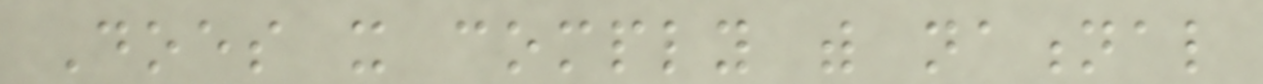Does it comply with national
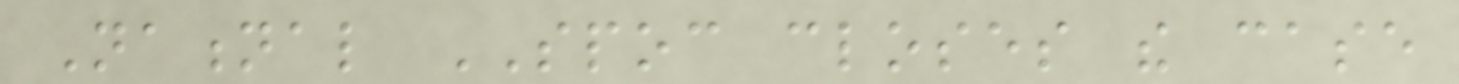National SPOC closes the case
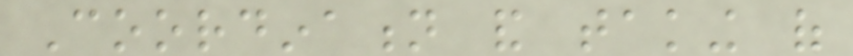Coordination and taking of
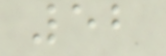52
